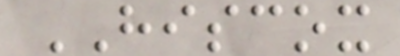HISCOX
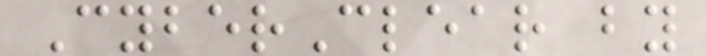CyberClear by
